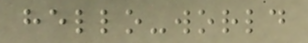hello-world
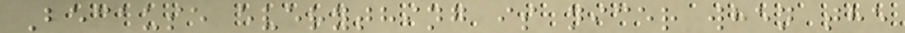Because everything is nicer when the
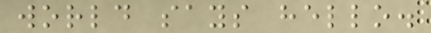world says hello.
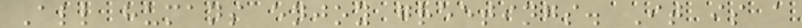All humans enjoy greetings. It is a
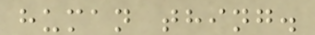human thing.
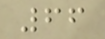66
